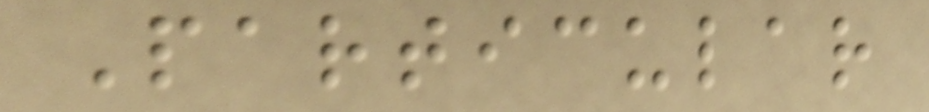Particular
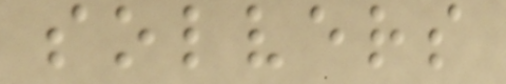solvers
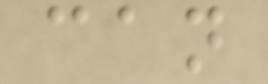can
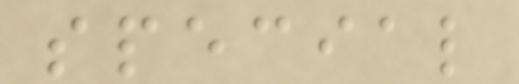special
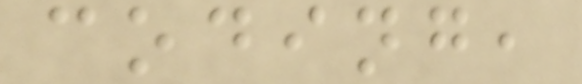coding,
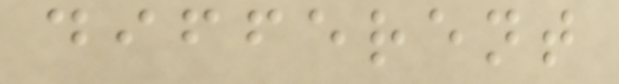different
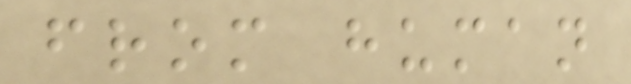from human
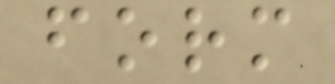form
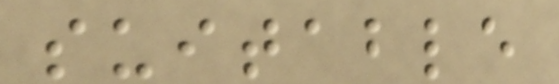suitable
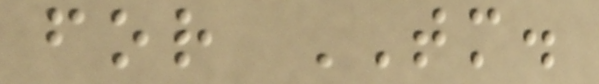for TM.
